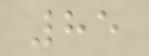85
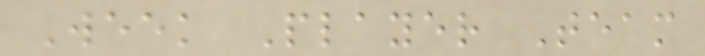Week Player Team
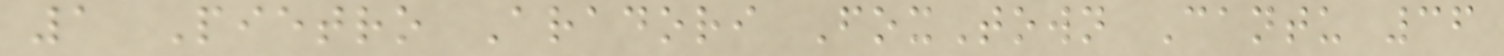1 Pietro Aradori FoxTown Cantu 36
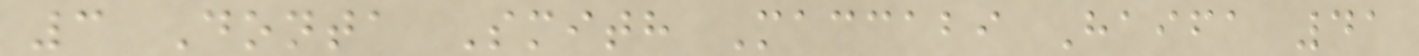3 Donta Smith Maccabi Haifa 41
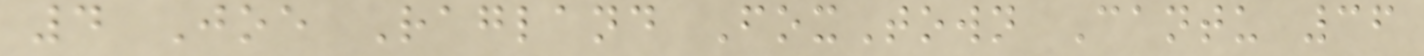4 Joe Ragland FoxTown Cantu 36
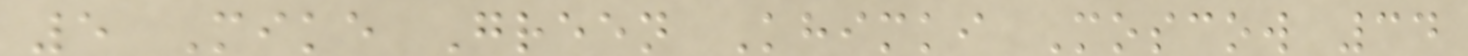5 Mike Green Khimki Moscow 34
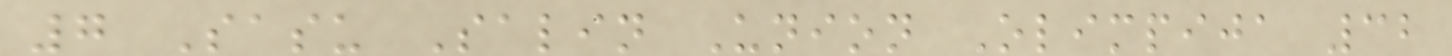7 Sasu Salin Union Olimpija 32
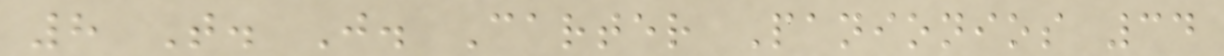8 T. J. Carter Panionios 34
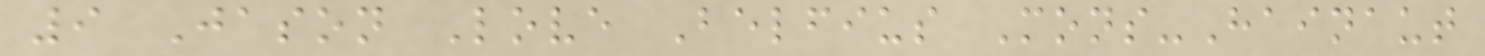9 Jason Love Belfius Mons-Hainaut
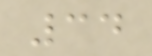34
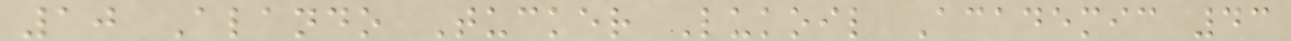10 Alando Tucker Lukoil Academic 43
